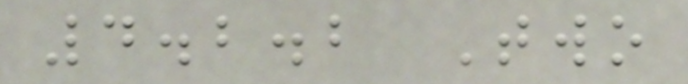4.2.2 Two
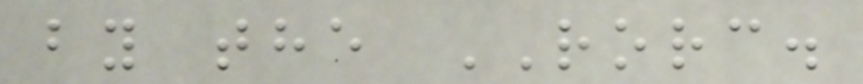by the RORC.
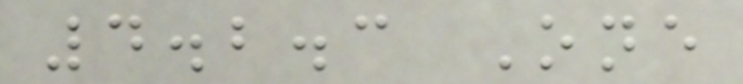4.2.3 One
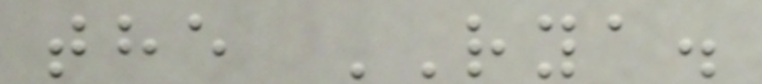the RYA.
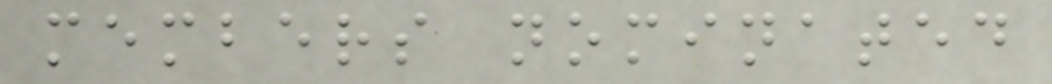members nominated
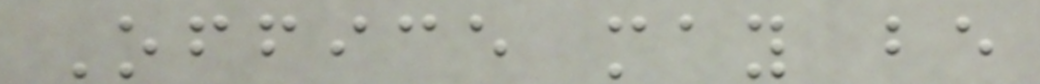Office may be
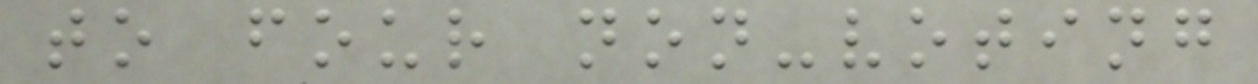to four non-voting
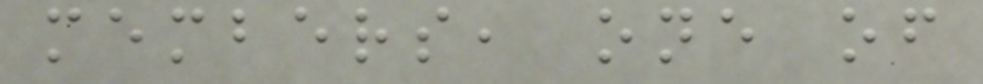members, one of
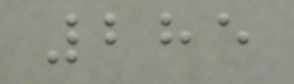285
